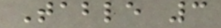Table 3
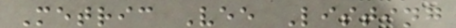Metric Vee Listing
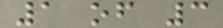1 of 3
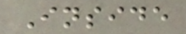Inside
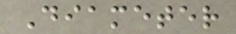Diameter
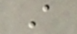A
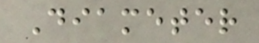Diameter
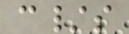c/s
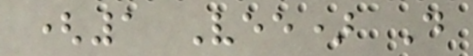(1 Vee) D
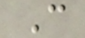C
